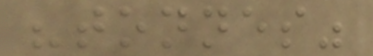"tonnes"
